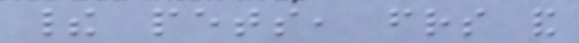their pets, friends and
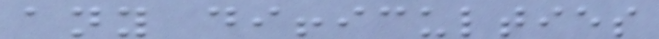any difficulties
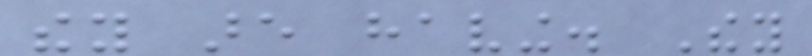they are having. They
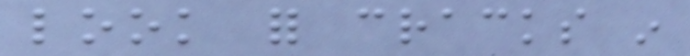look for cracks in
